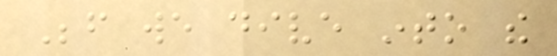Before we dive into the
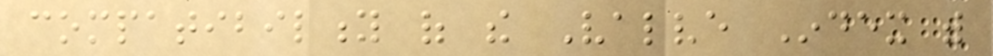compatibility of the Valve Index with
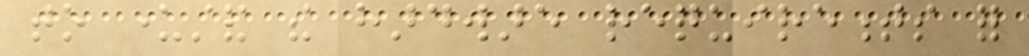to understand the hardware requirements for
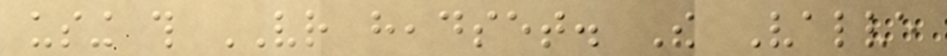using this VR headset. The Valve
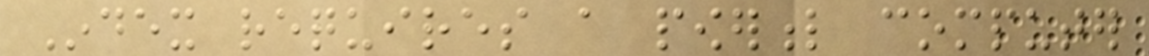Index requires a powerful computer
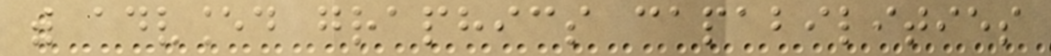with advanced graphics capabilities
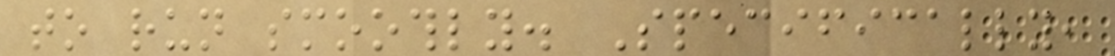to run smoothly. Specifically,
